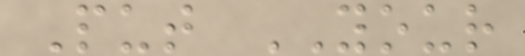Put YOUR
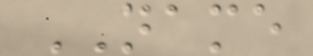NAME
